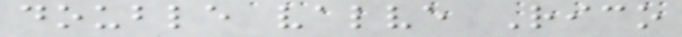double valve Rico
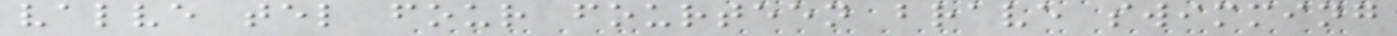valve tel four fourteen brave swimming
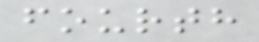fourth
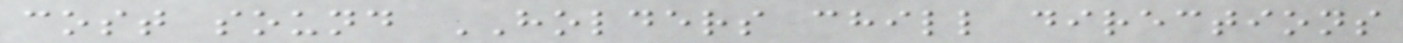cost sound HOLDERS chill directions
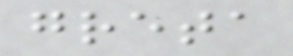greta
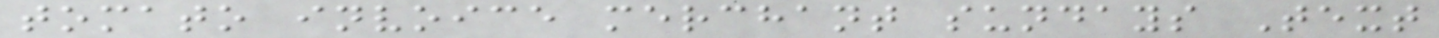tomato invoice merchant sundays Text
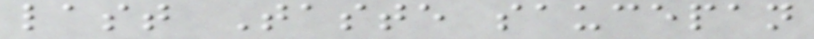last Taste saucepan
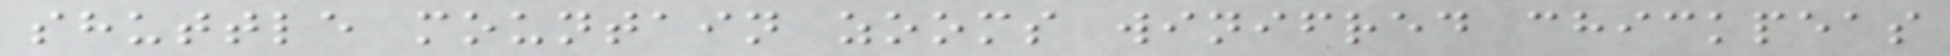shuttle mountain zooms winifred chickpeas
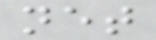net
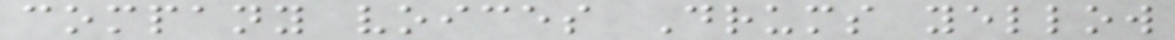company voices Drums yellow
